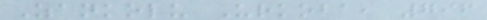Zankolu Urkoba, 796
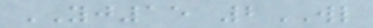YJ15 2WL
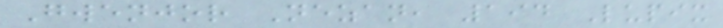Gwenjor Nezan, 194 Lupix
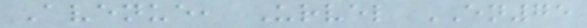Avenue, Urvel EN75
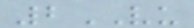2VU
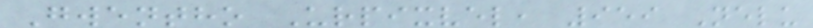Gwentho Urpixvel, 959 Nelu
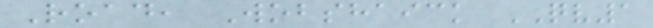Road, Wobshaick QV1
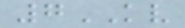7KV
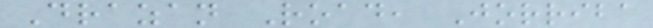Drazan Road, Jorriba
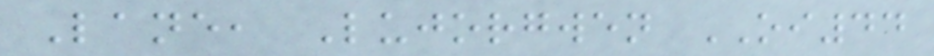Lane, Lujorgwen OI44
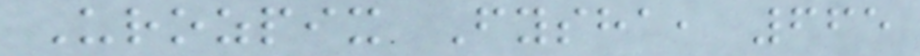Urozpix Fysha, 665
